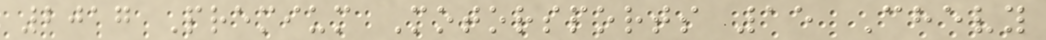2017 Premium Motorsports 15 Chevy
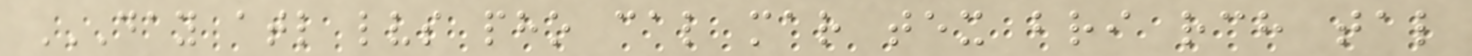DAY ATL LVS PHO CAL MAR TEX BRI RCH TAL
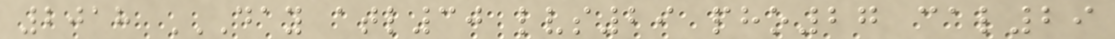2018 DAY ATL30 LVS29 PHO27 CAL29
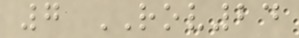7 ROV24
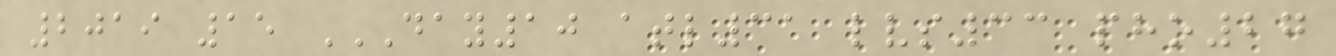2019 15 DAY10 ATL31 LVS33 PHO27
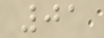01
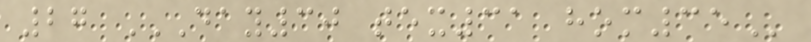27 DAY30 TEX31 HOM35
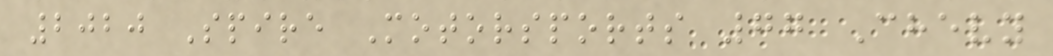2020 Spire Motorsports 77 Chevy
